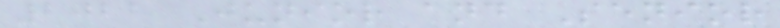2022 Junior and Senior
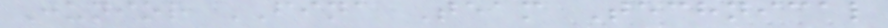Junior FINA Team Technical
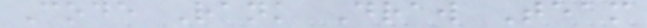Code Rank Draw Team
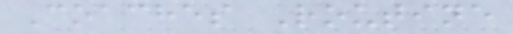Coaches Routine
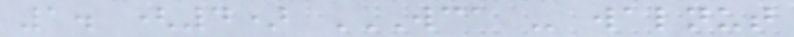1. (4) WCA - WALNUT
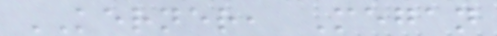KERNER, Megan
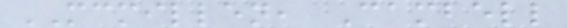MCMILLEN, Cambell
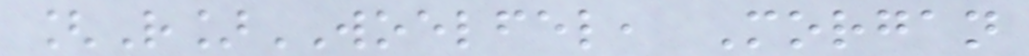[R]WOELFEL, Morgan
